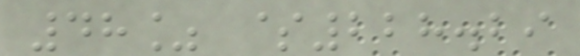48% $228.29
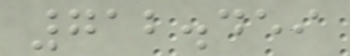712.459
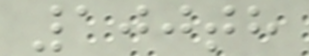100th
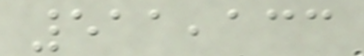511,133
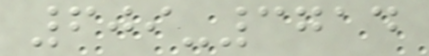609-3714
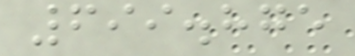699.875
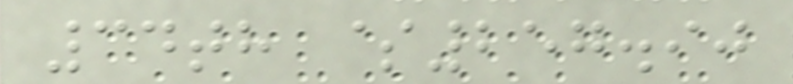34th $257.90
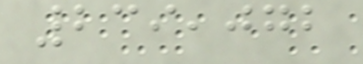239,072
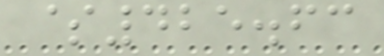$425.63
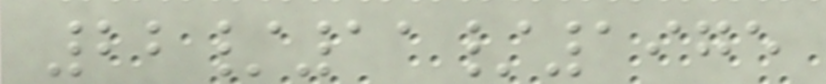22/11/1975
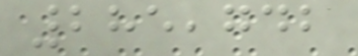285,742
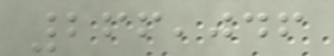266,046
